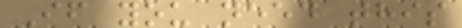If you need this
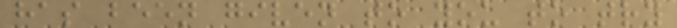has been given to you to try
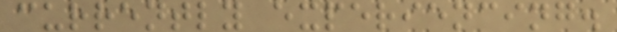currently experiencing.
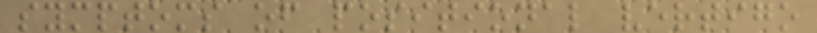symptoms of positional vertigo
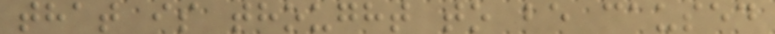that is thought to be caused
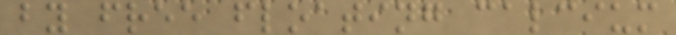by free floating calcium
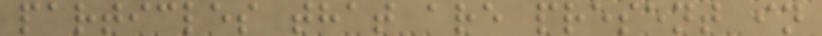particles that are present in
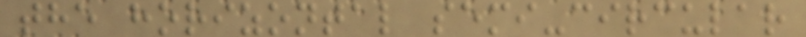the horizontal semi-circular
